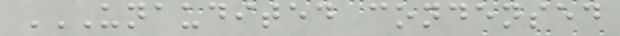UNAUDITED CONDENSED
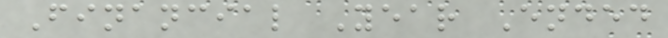Financial Year Ended
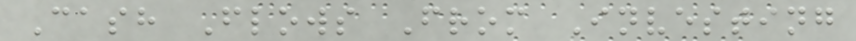Cash Flows From Investing
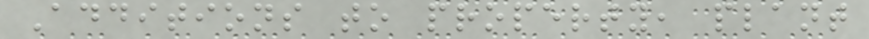Additions to property, plant
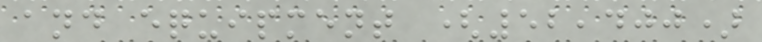and equipment (52,400)
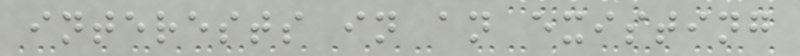interests in an existing
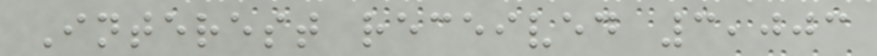Interest received 3,003
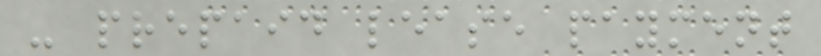- prepaid lease payment
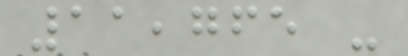11,765 -
